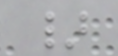}
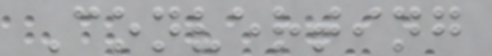Converting
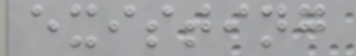existing
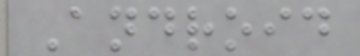Android
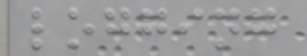logging
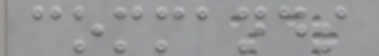commands
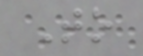To
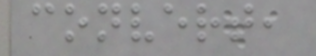convert,
